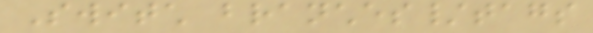Switch branches/tags
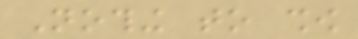Nothing to show
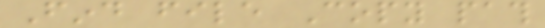Find file Copy path
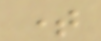time
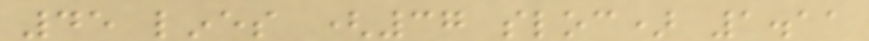45 lines (37 sloc) 1.11
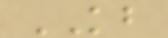KB
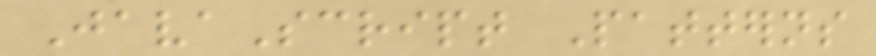JavaScript Patterns
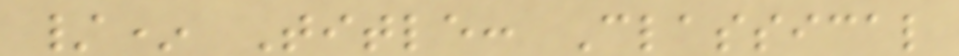/* Title: Classical
